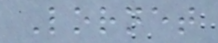Lornet
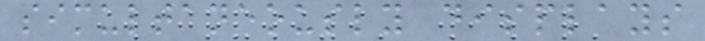simultaneously displays
